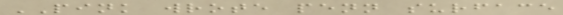PINK wrote penn surface
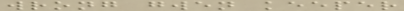wrong gwen keeper
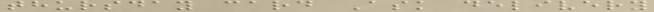thursday card Ask delivery
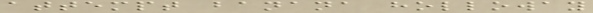attempt banana holloway
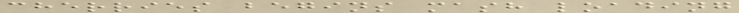cherries begins mash loading
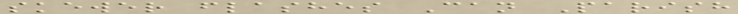skewer flashes Can Parish
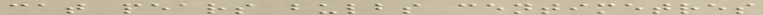cat pears bulbs centimetres
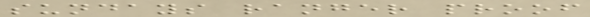sundays ranger proof
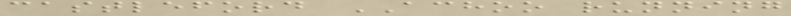castleford ACHOO running
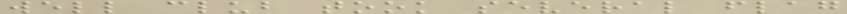well club took several flag
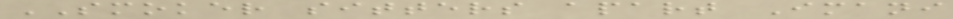SMOKER sitters apart Imani
